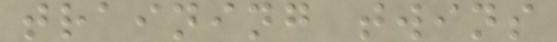training twins
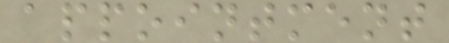appointment
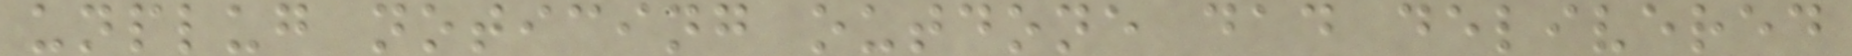unplug noticing outdone dad delivered
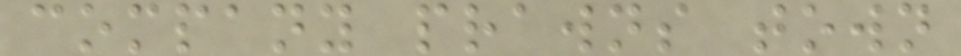company prawns town
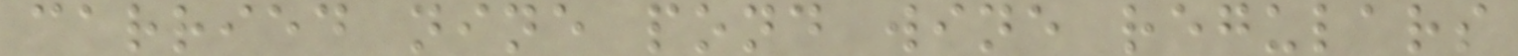carried nine pond wine regulars
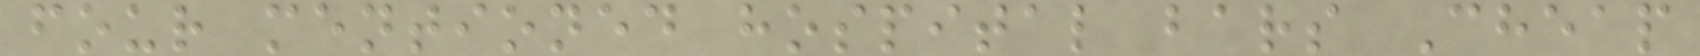four mentioned hospital bars Cheap
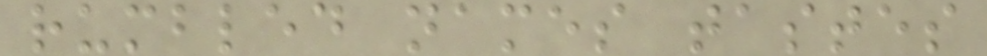rumbled names tastes
